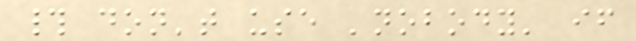# don't use 'nobody' if
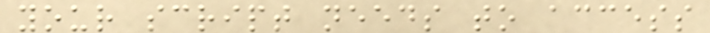your script needs to access
